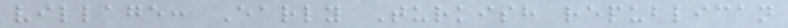village: Early Turkish republican
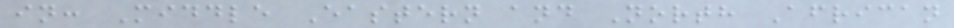in: Middle Eastern and North African
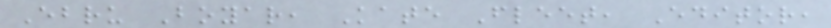Ebru Boyar, Kate Fleet, Editor,
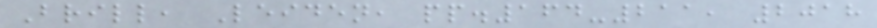Brill, Leiden, pp.164-211, 2018
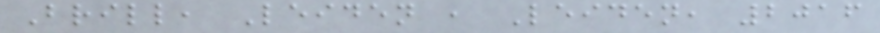Brill, Leiden , Leiden, 2016
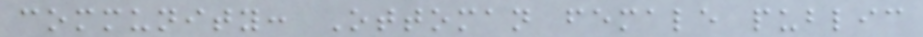community: Ottoman female public
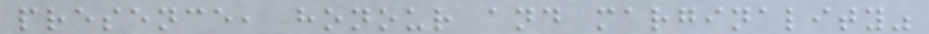presence, honour and marginality"
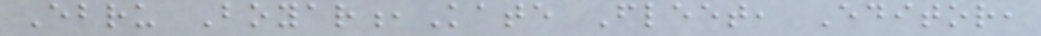Ebru Boyar,Kate Fleet, Editor,
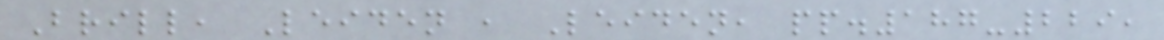Brill, Leiden , Leiden, pp.187-229,
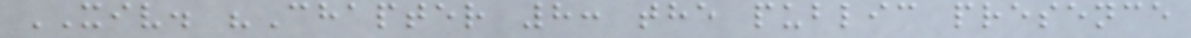XIV. "Chapter 8: the public presence
